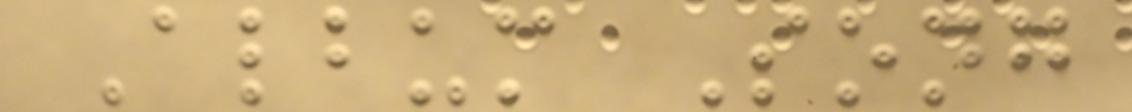Album Song
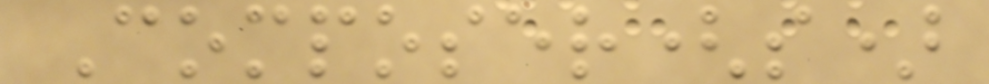Composer(s)
